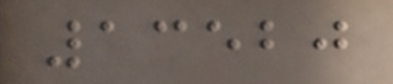13520
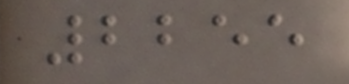2255
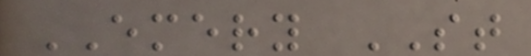EMERY ST
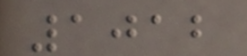1012
